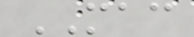MAC
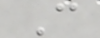C
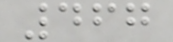467
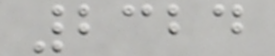2324
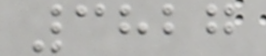3827
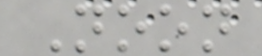Noon
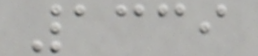1339
